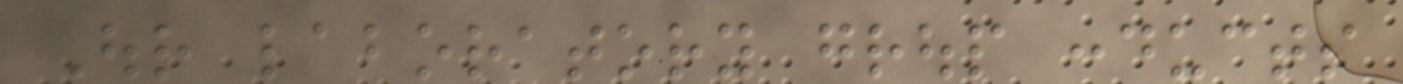Our laboratory group conducts
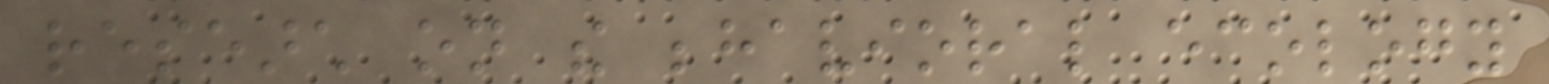research on the behavioral ecology
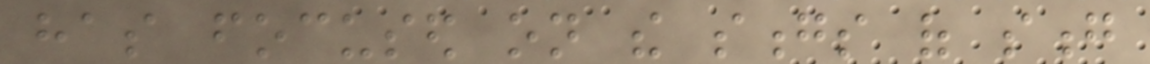has focused on the songs of song
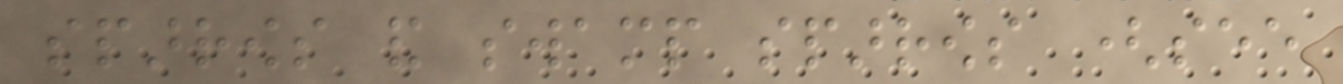sparrows and swamp sparrows (see
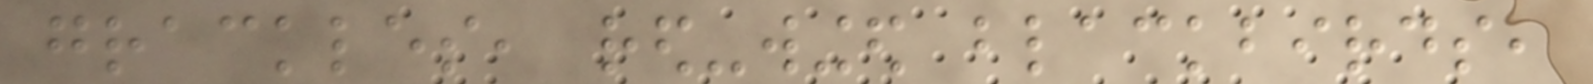grackles, red-winged blackbirds,
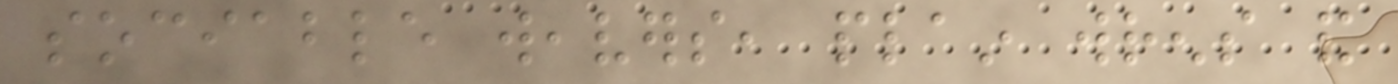sociable weavers, plain wrens and
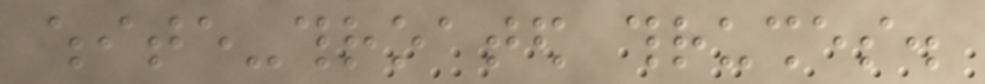white-throated thrushes.
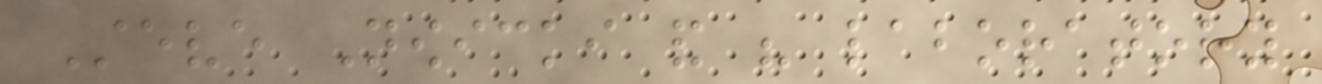Steve Nowicki and his laboratory
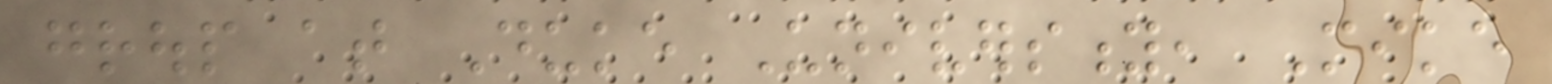group at Duke University, Mike
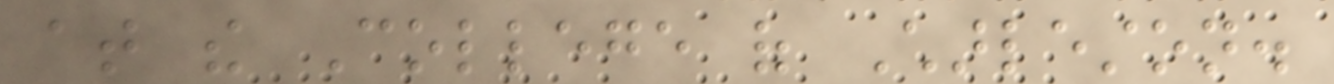at the College of Charleston.
